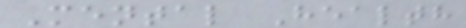Mental Health
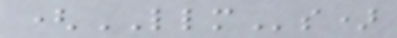(LLMs)
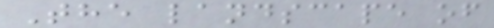The landscape of
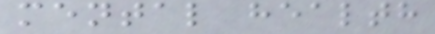mental health
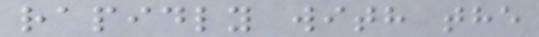rapidly with the
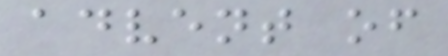advent of
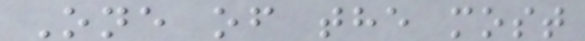One of the most
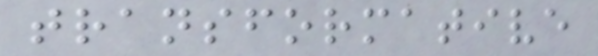transformative
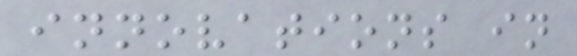innovations in
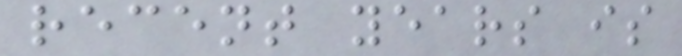recent years is
